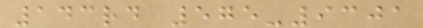143rd 575-9301
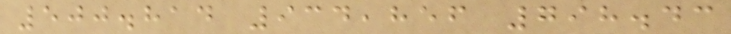500.814 934,856 798.43
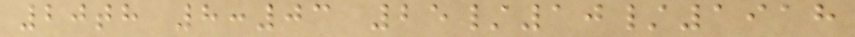20th 8:03 25/10/1918
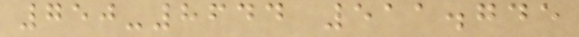750-8644 511.745
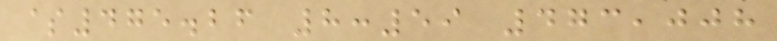$475.26 8:59 473,008
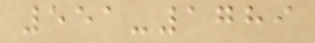551-1789
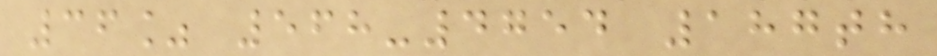36% 568-4754 187th
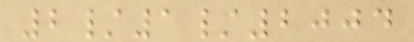2/1/2004
